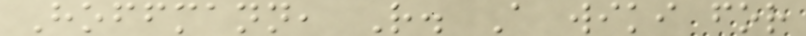Hoffmann, R. A wiki for
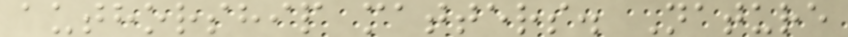authorship matters. Nature
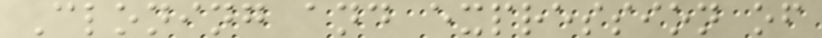Cloning and expression of
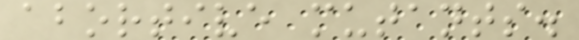abortive mutants.
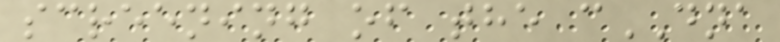screening of the cDNA
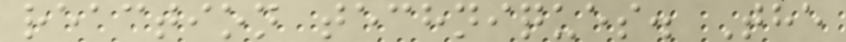reaction techniques. The
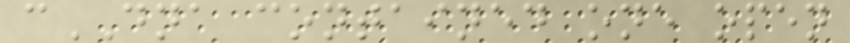cDNA contained one open
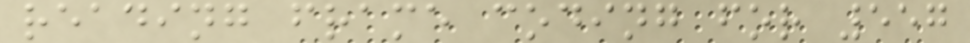reading frame coding for 557
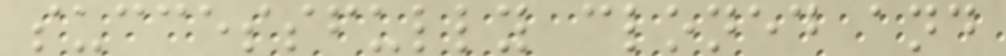successfully cloned and
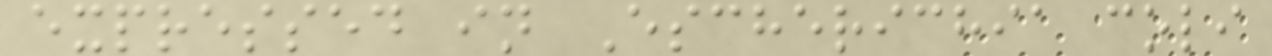expressed in Escherichia coli
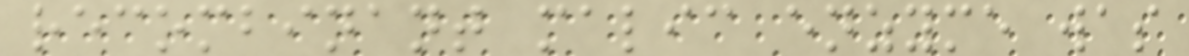recombinant malic enzyme was
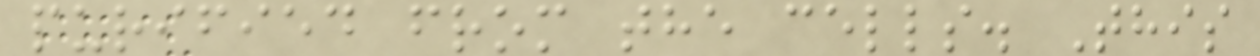purified from the cells. This
